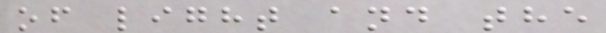of light and the
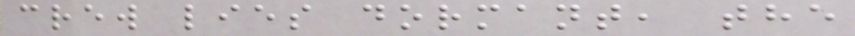crew lies dormant, the
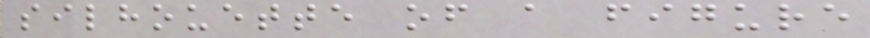silhouette of a figure
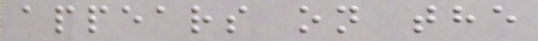appears on the
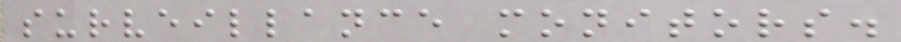surveillance monitors.
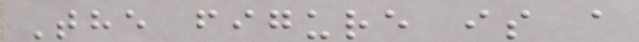The figure is a
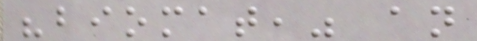"biomat," an
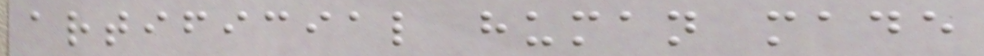artificial human made
